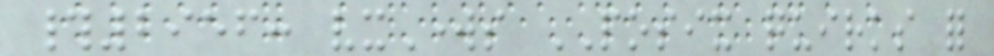#2956: vxWorks POSIX quirks for
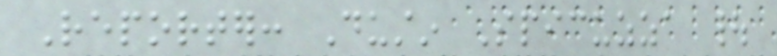Reporter: Dustin Spicuzza |
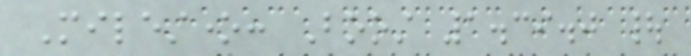Milestone: Boost 1.39.0 |
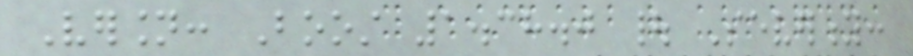Version: Boost 1.38.0 | Severity:
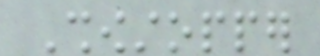Showstopper
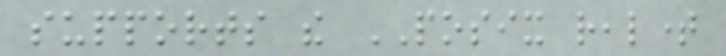supports the POSIX realtime
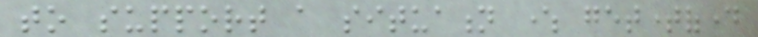to support a situation where gettimeofday
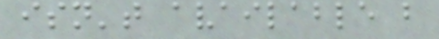isn't available but
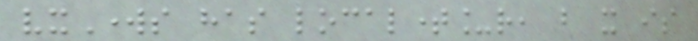vxWorks has localtime_r, but it is
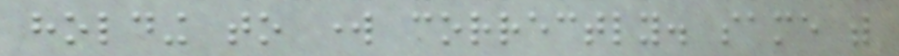holding to work correctly. same with
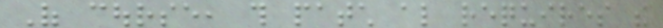Of course, this patch also requires the
